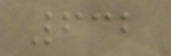632
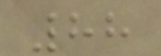88
